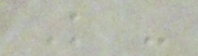K -
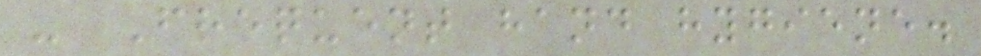- Frequent hand hygiene.
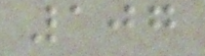107
